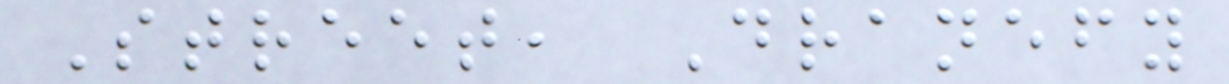Street, Dranefy
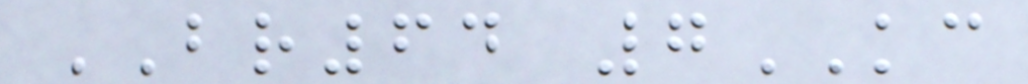BR64 7KC
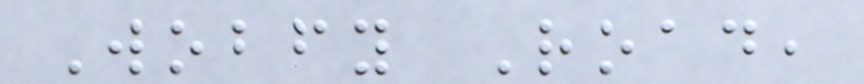Wobfy Road,
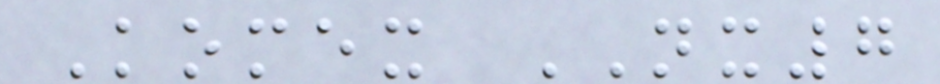Komex NX7
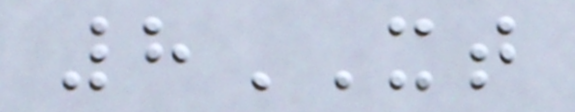8XT
